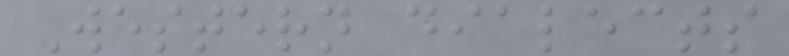Western dialects
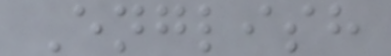English
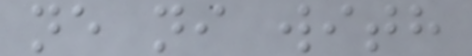ne ni with
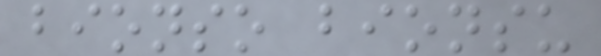bionso bionsu
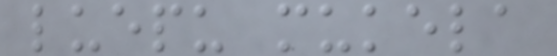luepu mukela
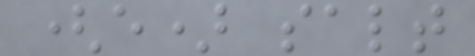(e) salt
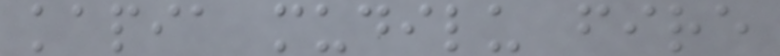kapia mudilu fire
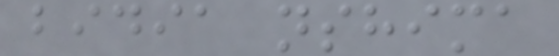bidia nshima
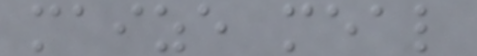maize meal
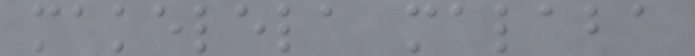makelela malaba
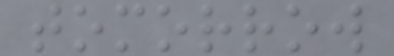tomorrow
